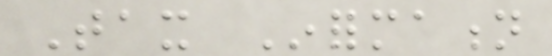Tax Information
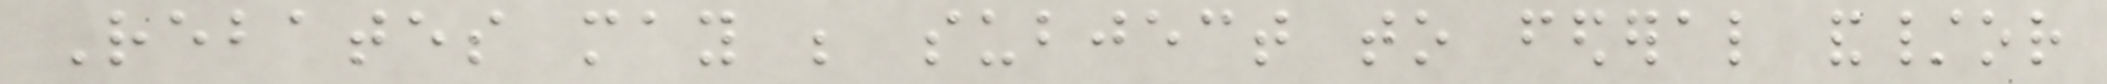Rebates may be subject to federal and/or
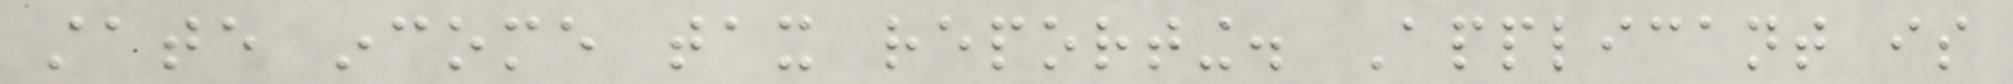state income tax reporting. Applicant is
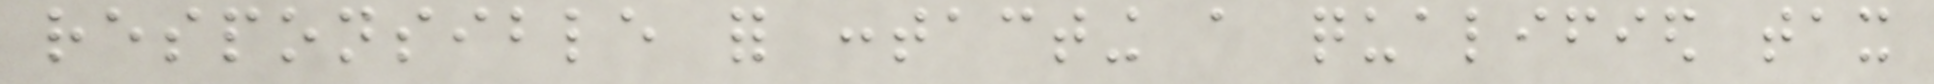responsible for contacting a qualified tax
